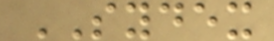SYDEX
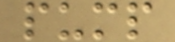pump
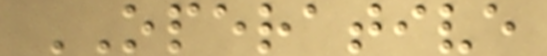OPERATIVE
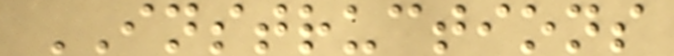INSTRUCTIONS
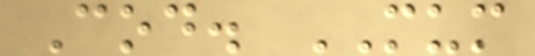Cod. MUM
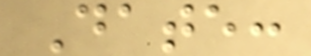Date:
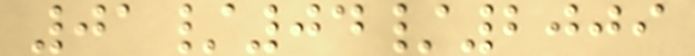01/04/2009
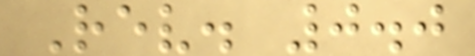Rev. 0.0
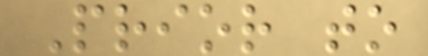Prior to
